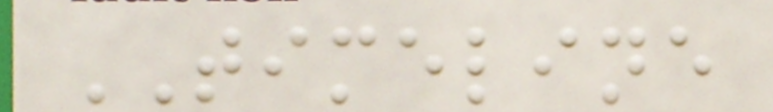TIMELINE
